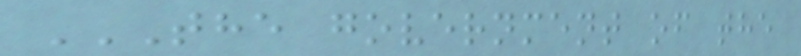THE GOVERNMENT OF THE
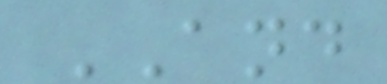AND
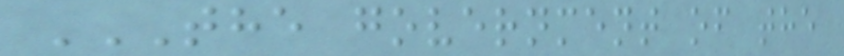THE GOVERNMENT OF THE
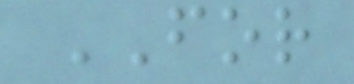FOR
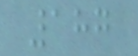187
